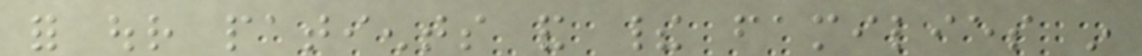for our patients and their families in
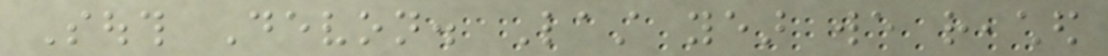South Devon. Last year we reached
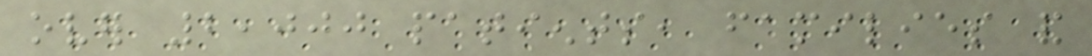over 2,000 patients, families and
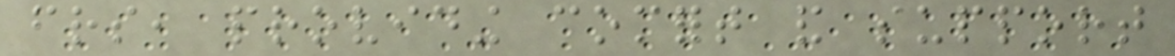friends, providing comfort and support
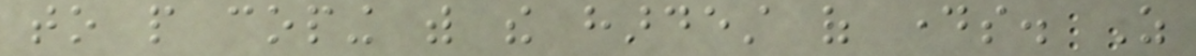to people coping with the hardest of days. As
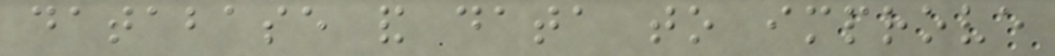database and data to improve
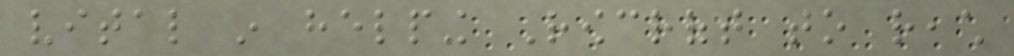vital in helping Rowcroft to reach
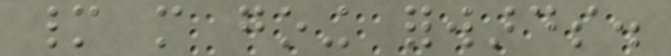many more going forwards.
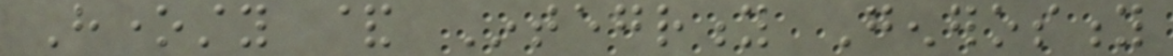Honesty & Integrity Generosity
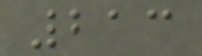213
